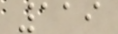119
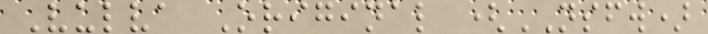Vulva Original (NSFW)
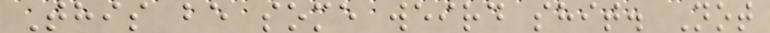This be some weird shit. Not
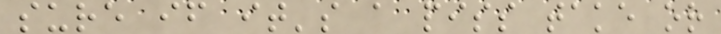sure if it's a piss take or
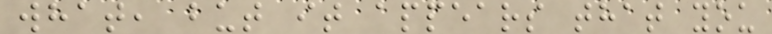what, but it appears that you
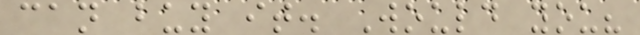can buy it. Would you?
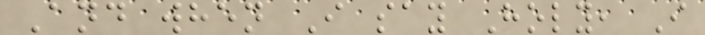And when I say Holy, I
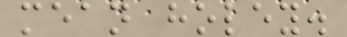mean holey.
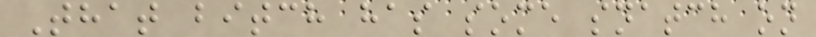That bitch has some snatch on
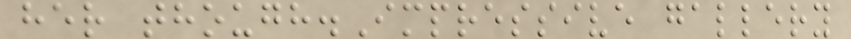her though.Impressive gallery
